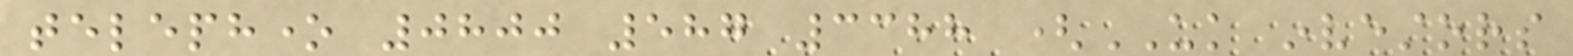telephone 0800 587 3388 (UK investors
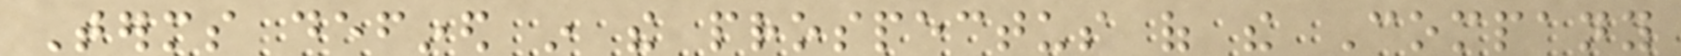Terms defined in the prospectus of the Company
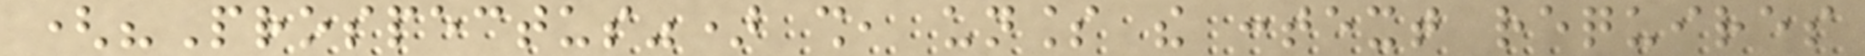("Prospectus") shall, unless the context requires
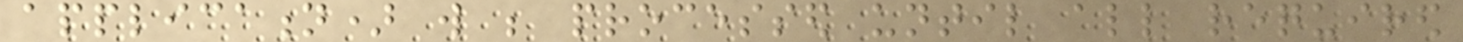application) will be processed until all required
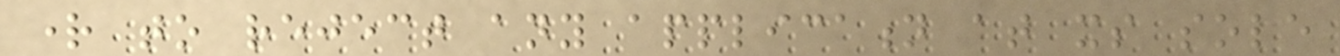right to reject any application at its sole
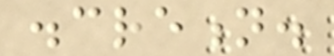discretion.
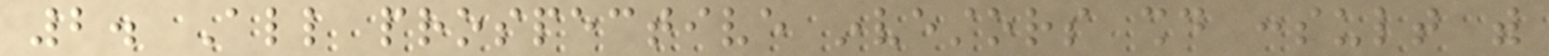2. All prospective investors should consult with
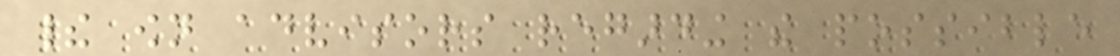their own advisors regarding the possible
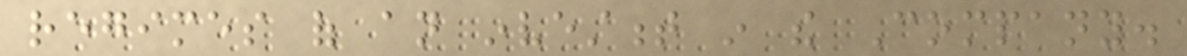regimes of an investment in the Company.
